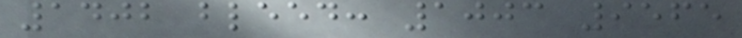1402 bleed: 1003 9565
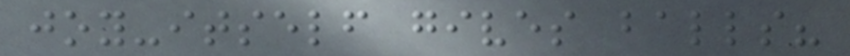joy-itself gives balls?
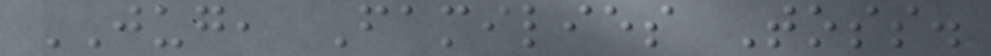JUG, Families Toss.
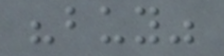"buy"
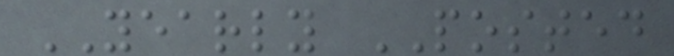YEARLY POSTED
